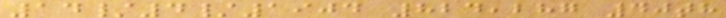14/4/1904 824,287 40th
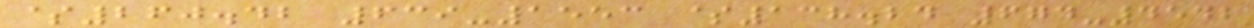$260.42 639-1553 $138.24 674-4542
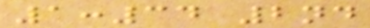1:34 2nd
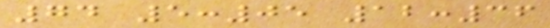74 5:05 12:36
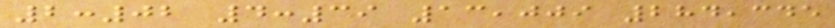2:02 4:39 13,009 284,345
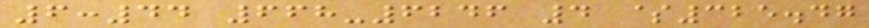6:44 668-6246 4 $325.47
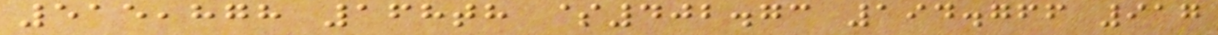515,878 168th $402.73 194.766 917
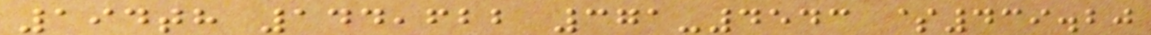194th 144,622 371-4543 $439.20
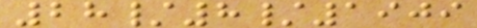28/8/1909
